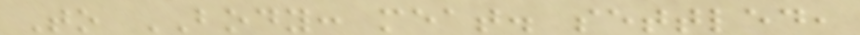To BODY: meat. settled,
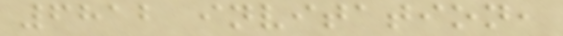6812 invitation,
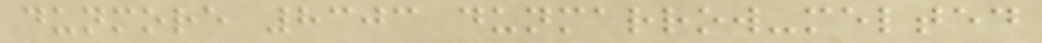dunmore 8303 dunmarrow-melted
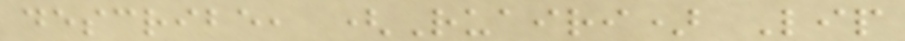describe, (Ruairi) Lip
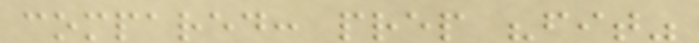compared: prep "fit"
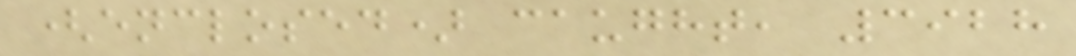(enclosed) caught, 3928
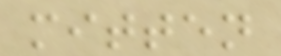mitten
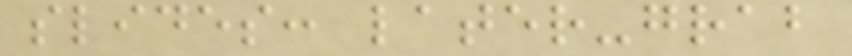slides: later-grab
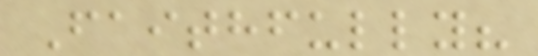Faithfully?
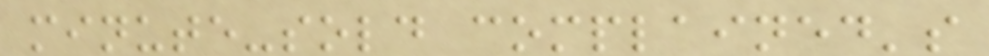minute-sold complained's
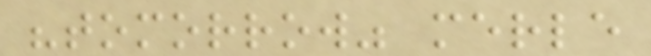"tomorrow" merle
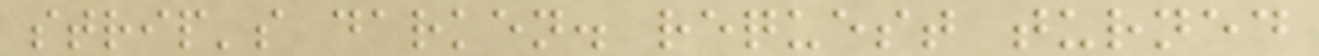strip's darken. request turned
